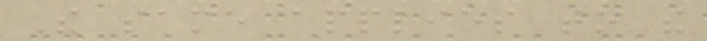The same applies to the
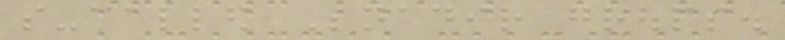so-called Benadir groups.
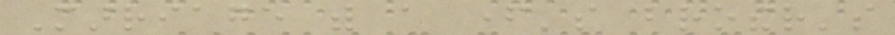Marriage with a father's brother's
